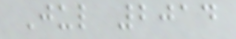Jul 2014
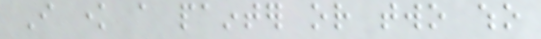I know a painter or two who
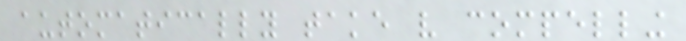automatically take very compelling
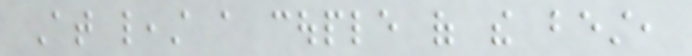At least a couple of the best,
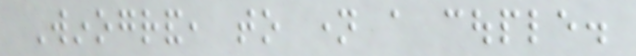Winogrand, to name a couple.
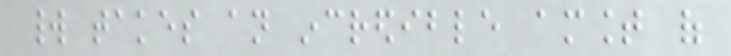world takes an incredible amount of
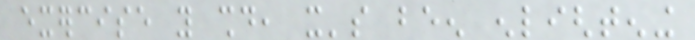exercise you should, it's been enlightening
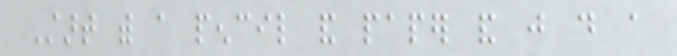Start with a pencil and paper and just do a
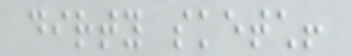dirty sketch!
